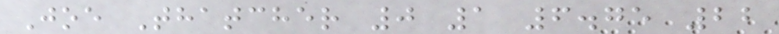Joe Thatcher 0 1 6.75 22
